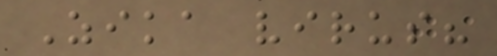Zika virus?
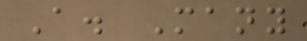A. Many
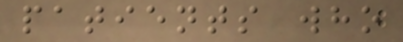patients who
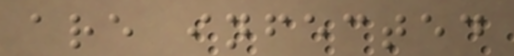are infected
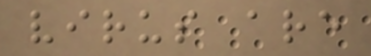virus are
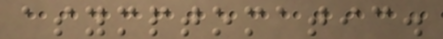asymptomatic.
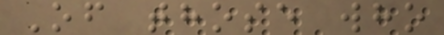Of those who
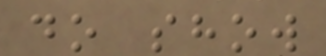do show
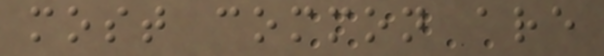most common are
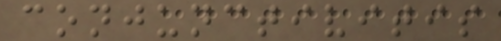conjunctivitis
